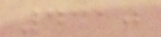4310
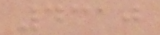4310
